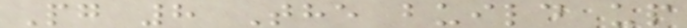Pg 8 The build up
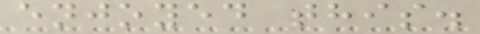enjoyed this.
